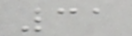31
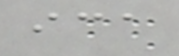ica
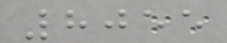8055
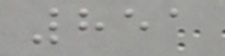851
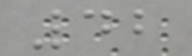42
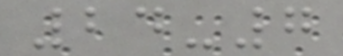24-7
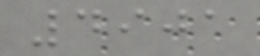4901
